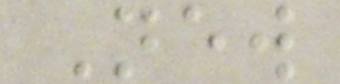New
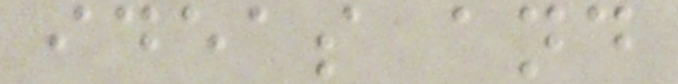ideas and
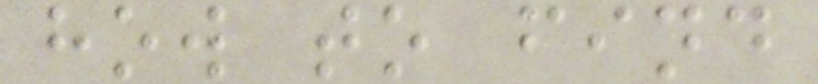how to find
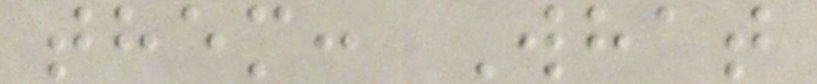them: What
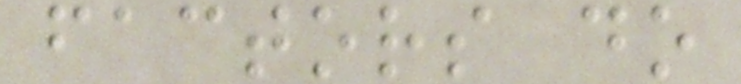factors do
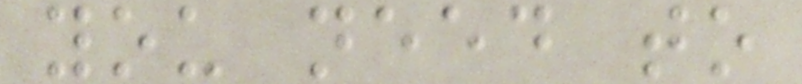you need to
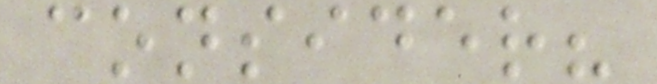consider?
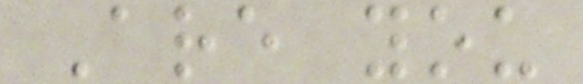Are you
